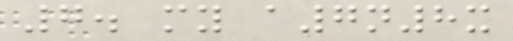7. my a7n8x
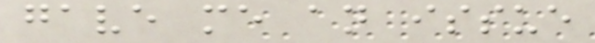gave me an issue
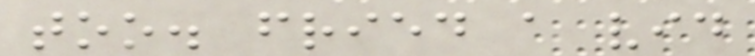too. fried a vid
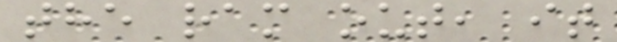the ram out, it
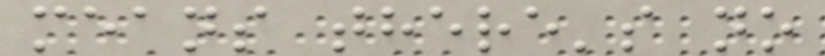means there's no
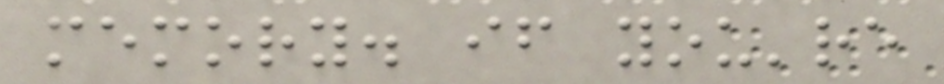memory. if you're
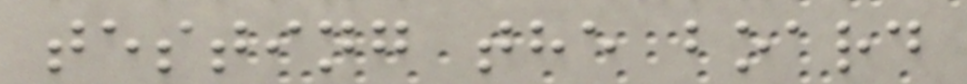testing the board
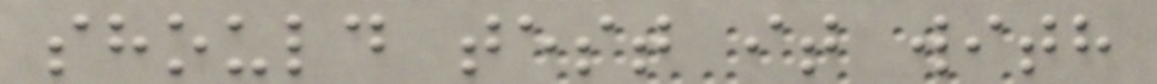should test it with
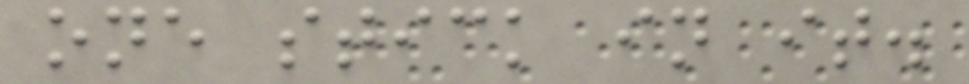one stick in it.
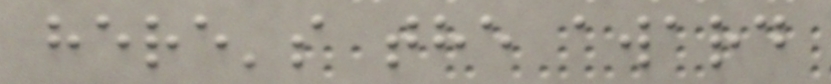here's the award
